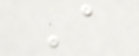A
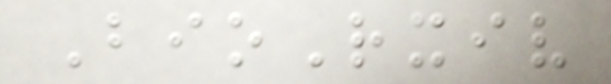BioRxiv
